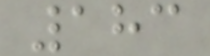183
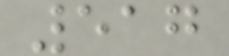517
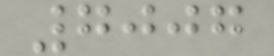7007
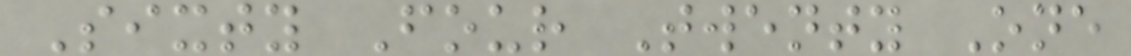Sixty Four Twenty One
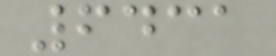6431
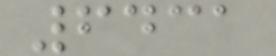6431
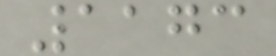1173
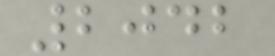2042
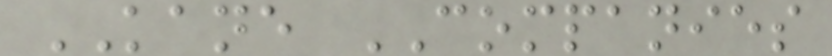KANE COMPANIES
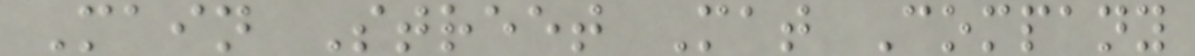Main Street Mat Company
